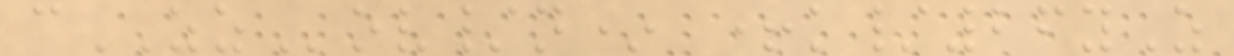cZZov/n* +k/26yZ
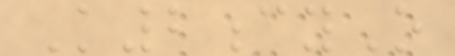K2cyO
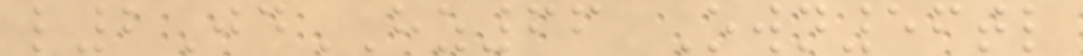l2JdHZ66 Own56tl
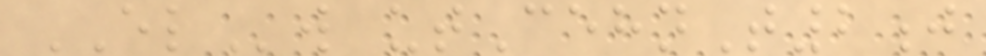ELw utCehnT2j
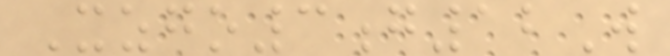Xzgo3g12W
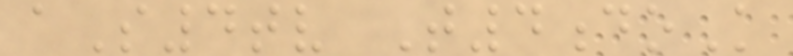aS4tv T4doK
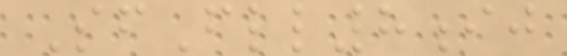SfFll8ij
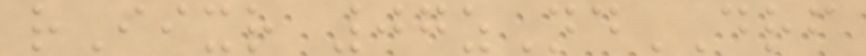rIixr 07zNdDRF
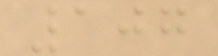107
